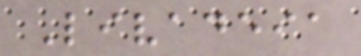Livadeia
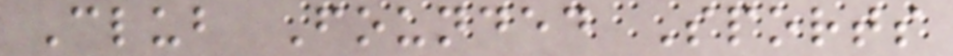Club Founded Sports
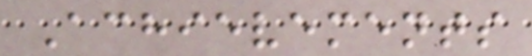Achievements
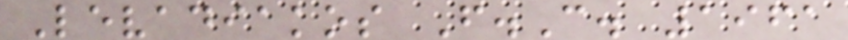Levadiakos F.C. 1961
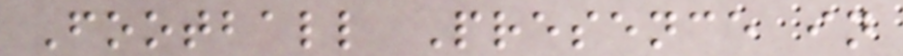Football Presence in
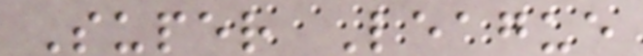Super League
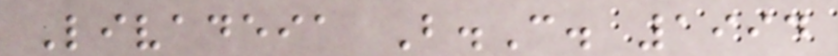Livadeia B.C. 1994
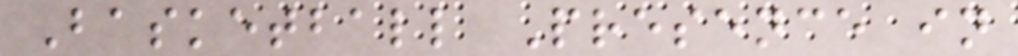Basketball Presence in
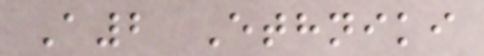A2 Ethniki
